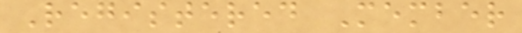Registered Member
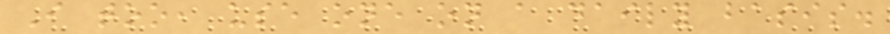I too, use one on a daily basis.
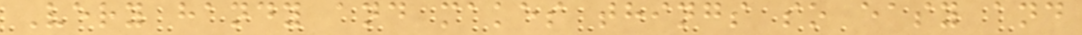Very handy and makes things so easy and
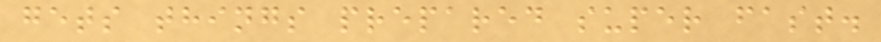gets things prepared super fast.
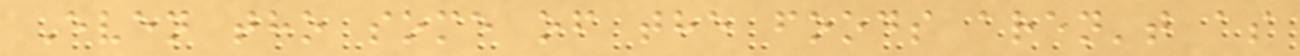Even tho some of the foods aren't as
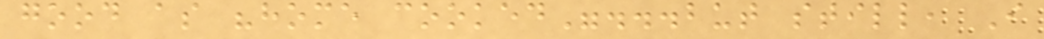good as "home cooked"...but still, I
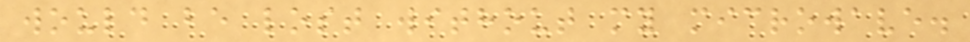would be lost without my microwave.
